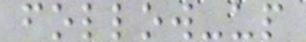follow-up
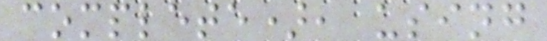complete), using
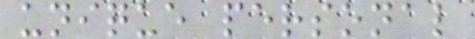unique personal
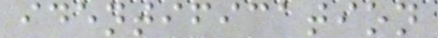identification
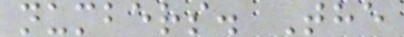numbers. The
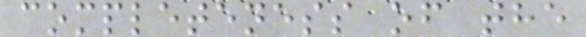completeness of the
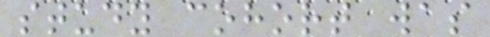study cohort was
